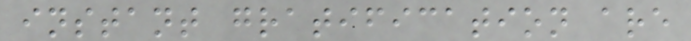instant gratification are
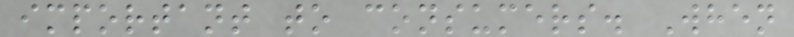important to consumers. When
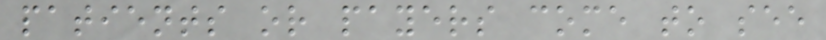patients or payers come to see
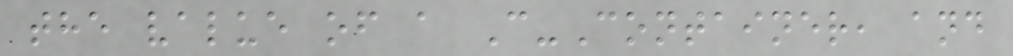the value of a C-Container, and
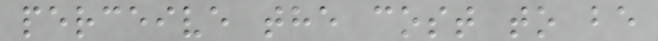perceive the cost to be
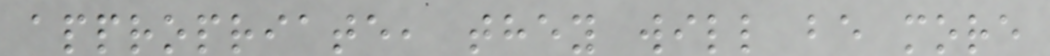appropriate, they will be more
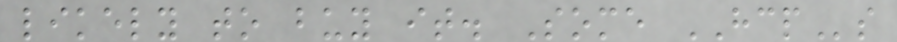likely to buy it. Some HCPs
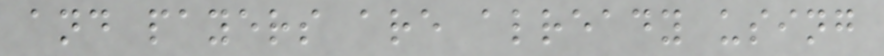and payers are already using
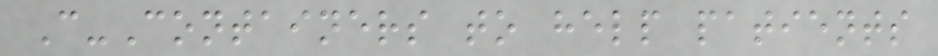C-Containers to help patients
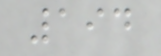194
